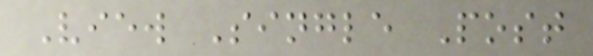View Single Post
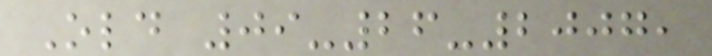Old 09-26-2007,
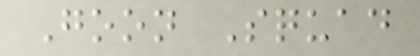Goon Squad
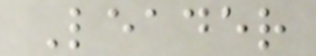Leader
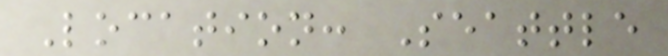Location: Seattle
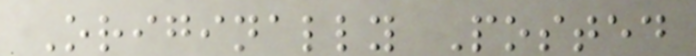Originally Posted
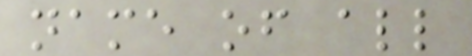name of all
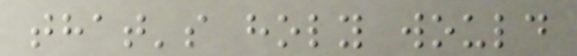that's holy would
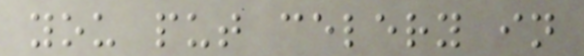you put celery in
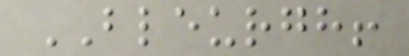BLEURGH!
